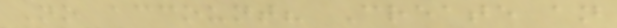No account? Create an
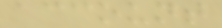account
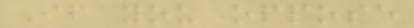If you oppose
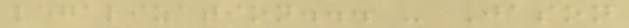legalization... - Jason
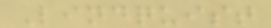Lindquist
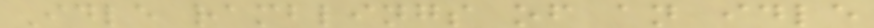Idle ramblings of an idle
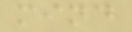mind
